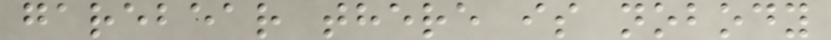garebear there is nobody
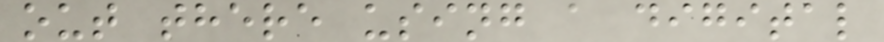out there using a digital
